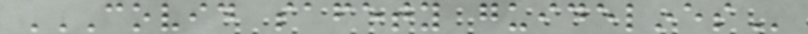COVID SAFETY GUIDELINES
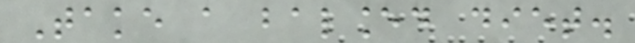Take a balanced diet.
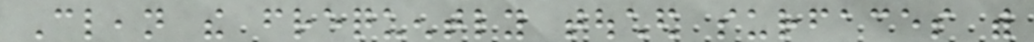Clean the frequently touched surfaces with
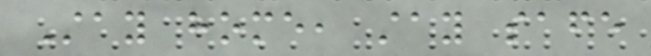Stay home, stay safe
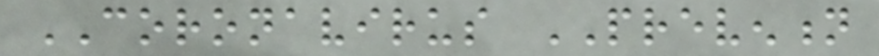CORONAVIRUS PREVENTION
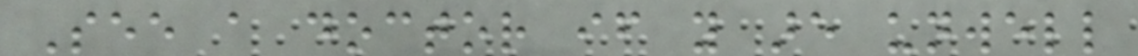See a doctor if you are unwell
